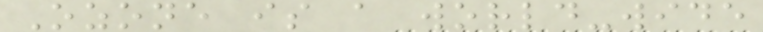Ozone is a world-wide
